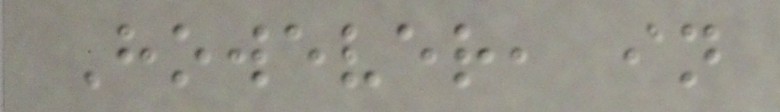However, in
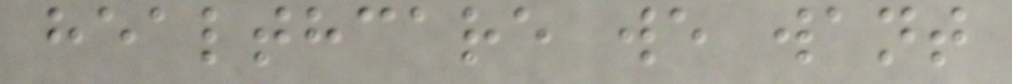healthcare we want
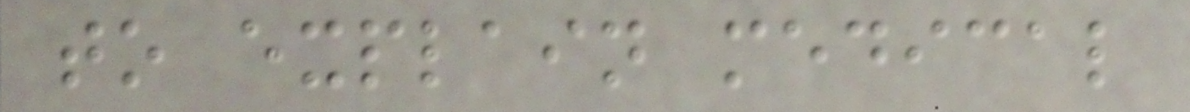to explain medical
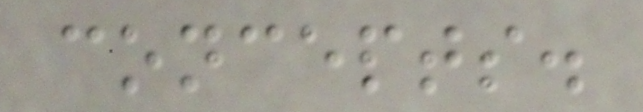concepts.
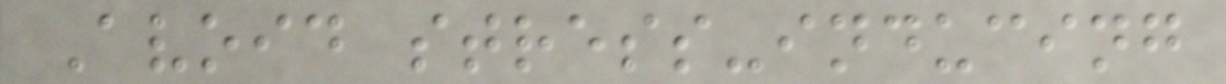Avoid stress-inducing
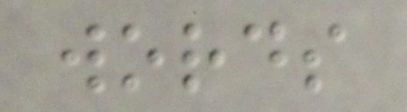words
